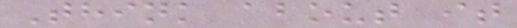Think about it
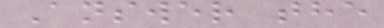Answer the
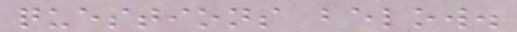questions below.
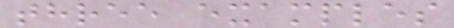three examples
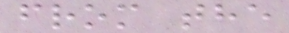from the
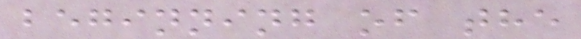beginning of the
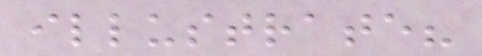illustrate?
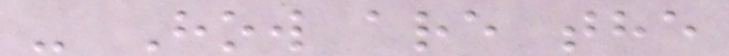- How are the
